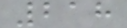218
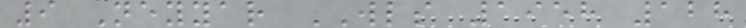9 Neyyar WLS 1958 128
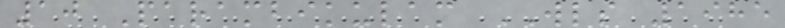10 Parambikulam WLS 1985
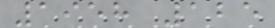1958 125
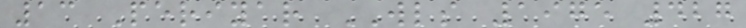13 Periyar WLS 1975 427
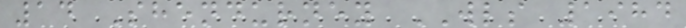14 Shendurney WLS 1984
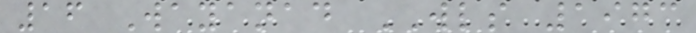16 Wayanad WLS 1973
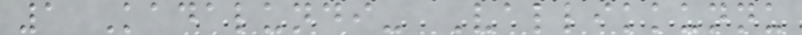1 Kadalundi- Vallikkunnu
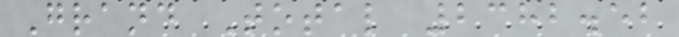Grand Total 2382.52
